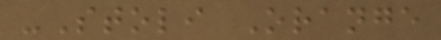-Stoli Orange
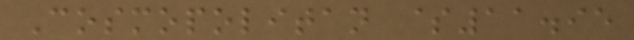Cosmopolitan $11.95
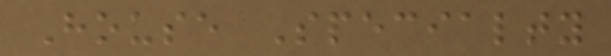House Specialty
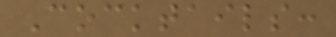Cocktails:
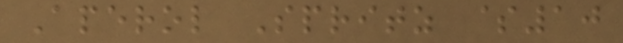Aperol Spritz $10
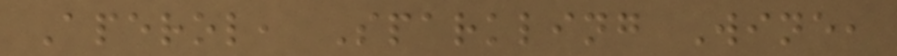Aperol, Sparkling Wine,
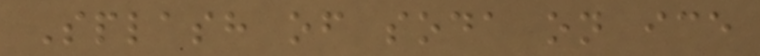Splash of soda on ice
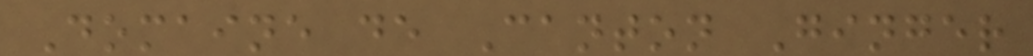Domaine de Canton Ginger
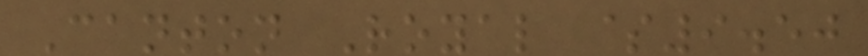Canton Royal $9.50
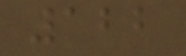122
